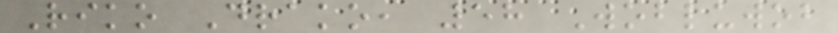Riko Drako, 58 Wobluwob
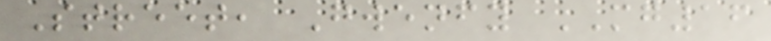Street, Gwenfy MG16
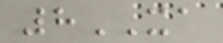8XA
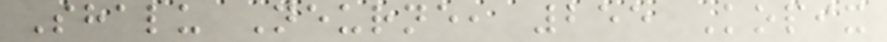Shalu Neurne, 255 Kopix
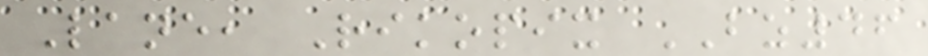Lane, Rikopix BZ46
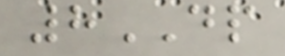8DP
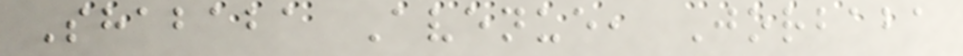Shababa Avenue, Jorbaba
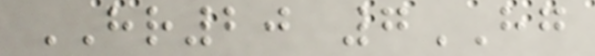HR20 7HG
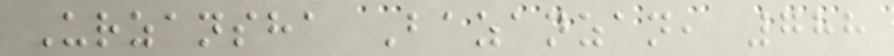Urzansha Bazanzan, 788
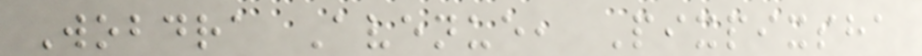Wobdra Avenue, Pixpixsha
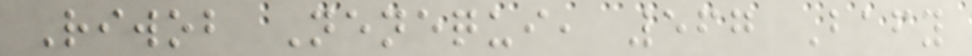Riwob Nenequi, 567 Bafy
